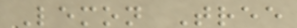Lemon Tree
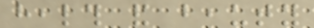health and beauty
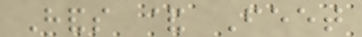Hands & Feet
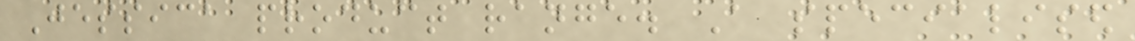Jessica product range. A specialised
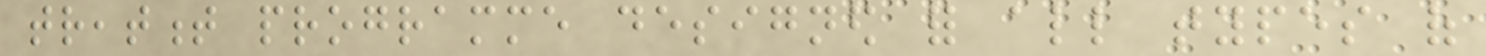treatment programme designed for all types of
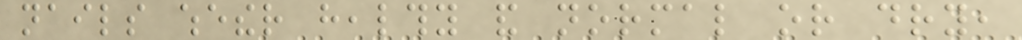nails whether healthy and normal or dry,
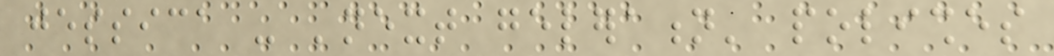jessica - 'next geleration' polishes
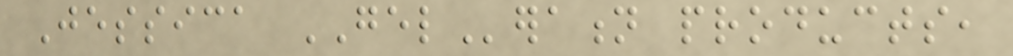Jessica GELeration products,
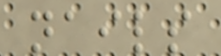nails
